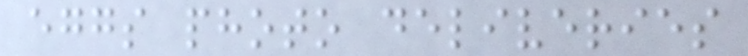eggs photo deliveries
